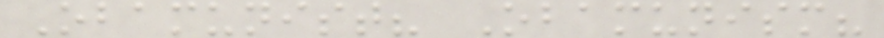Obamunist? Obamunism?
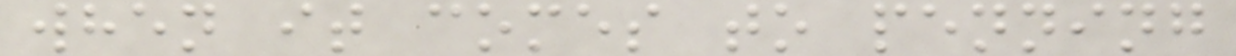when it comes to penning
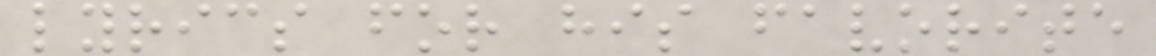lyrics for his favorite
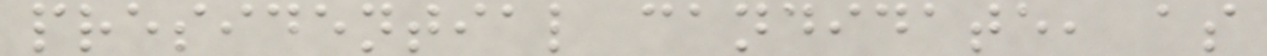presidential candidate, as
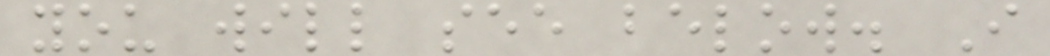you will see below. I
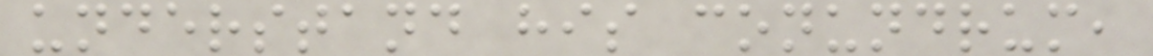understand his conundrum,
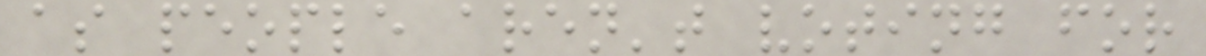as people aren't voting for
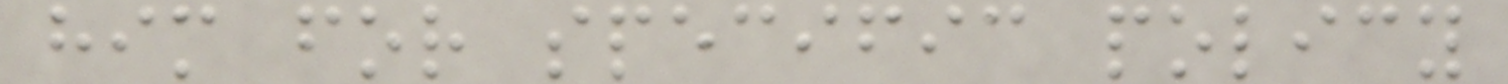him for specific policy
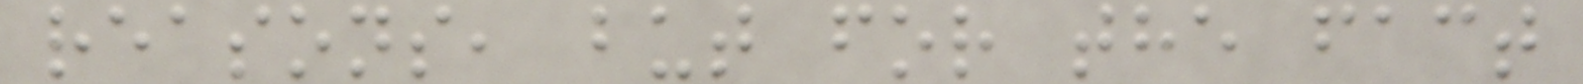reasons, but for the fact
